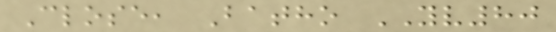Close, Batho YV80
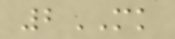2MK
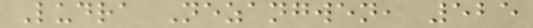Ludra Nezangwen, 525
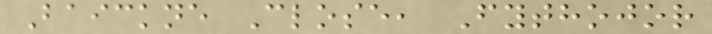Baickne Close, Fythojor
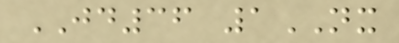JD36 1NX
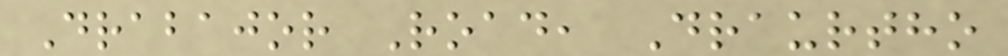Drabajor Road, Draurtho
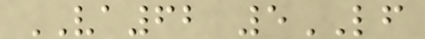VA62 5LF
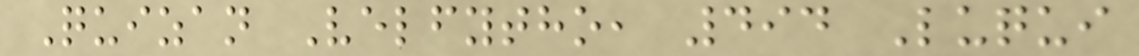Quizan Velfytho, 494 Luqui
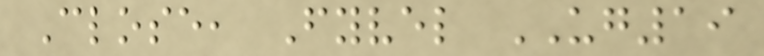Close, Fyvel UG19
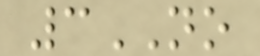3NO
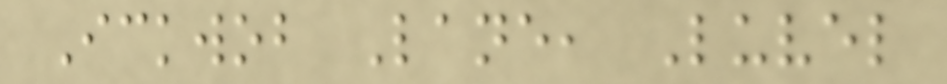Ickwob Lane, Luvel
